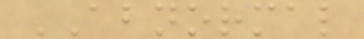ABNORMAL
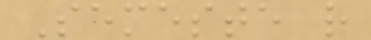Semeste r
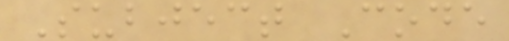Subject Code
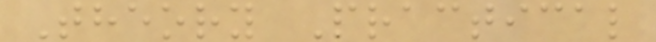Theory Practical
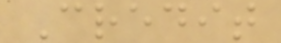Credit
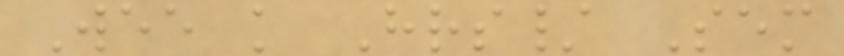Wee k Hrs/ Sem
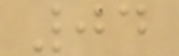04
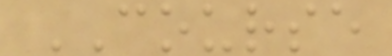COURSE
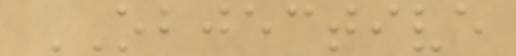OBJECTIVE
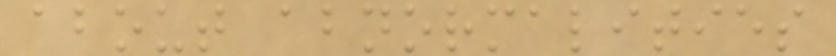about abnormalities
